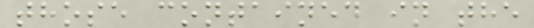those contained in the
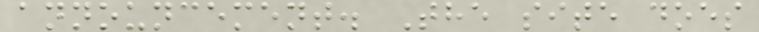announcement. The site does
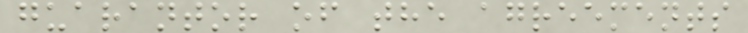guarantor of the agreements
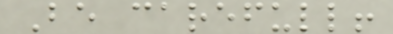Be carefull!
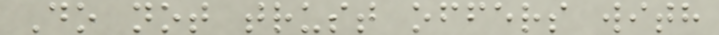Do not trust offers with
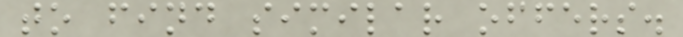to find similar offers.
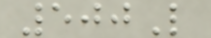500L
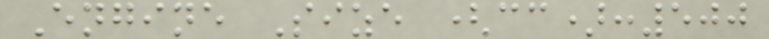Engine Size (cc):500
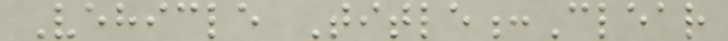Vehicle Title:Clear
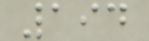194
